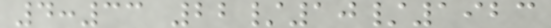4:33 22/10/1923
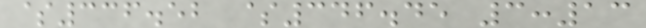$336.52 $346.45 3:13
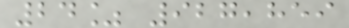24% 927,859
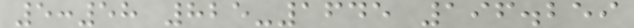5:58 825-1645 196.259
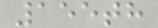155th
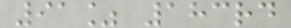91% 183rd
